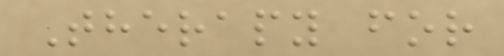Therapy for
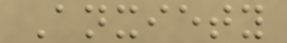Anxiety
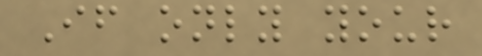If only your
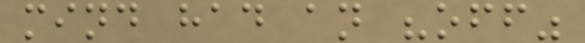mind had an "off"
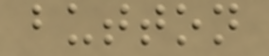button
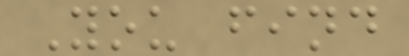You find
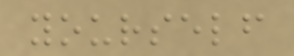yourself
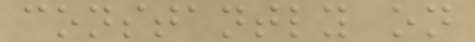constantly on
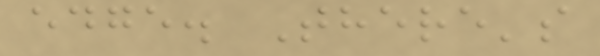edge. There's
